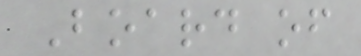Board of
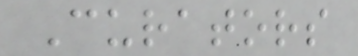Curators
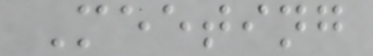Meeting
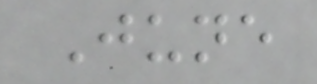June
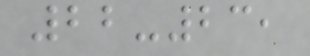22-23,
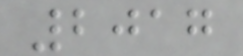2017
